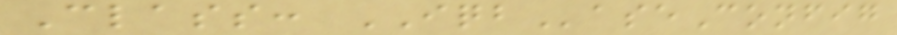Class: IQBaseConfig
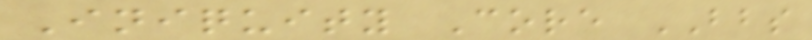Iniquity Core BBS
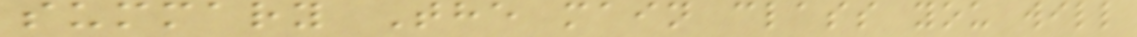summary The main class you will
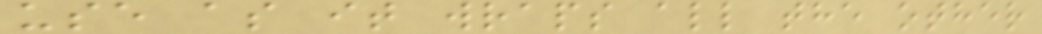use as it wraps all the other
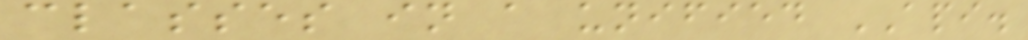classes in a unified API.
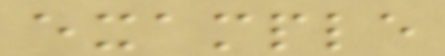example
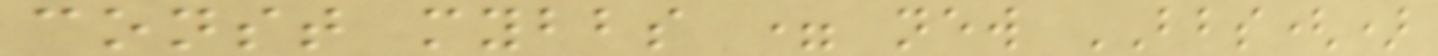const mybbs = new BBS()
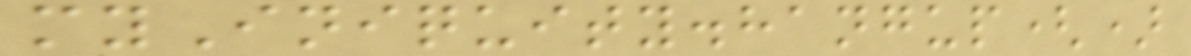myIniquity.hangup()
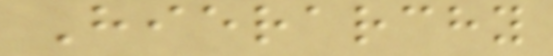Hierarchy
